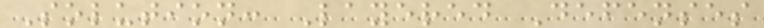Solution: Layered Defenses
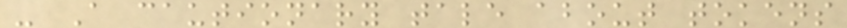- A cautionary tale about tokens
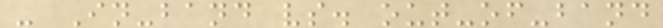- In-band vs. out-of-band
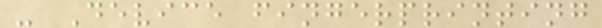- Device fingerprinting
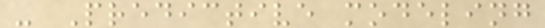- Predictive modeling
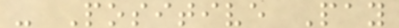- Positive Pay
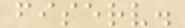fiserv.
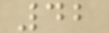42
